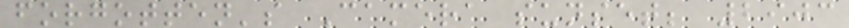forgotten's Camera sunset; 2903
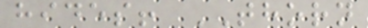hides! THORN
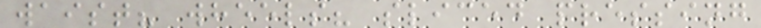waist? wheels? sliced pressing
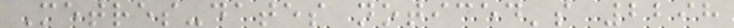Metres-dates noticed's 2298
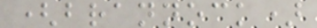(brannock)
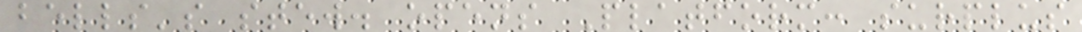bells's stew. opens Platform: surplus
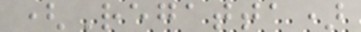(Regatta)
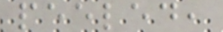peeled,
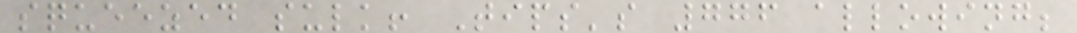squeezed sulk! Tips's 776 allowing;
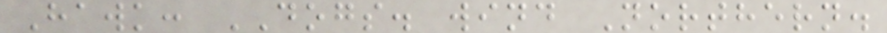Hawk: DOGS. wind Northern.
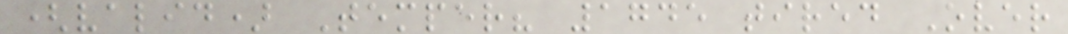(valid) Temper? 1745 tired Over
